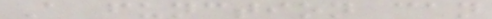A function can
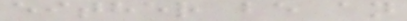either be an
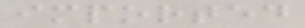imported
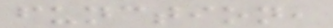function,
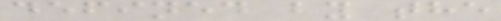defined by the
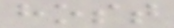host
